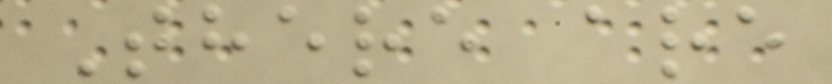There are
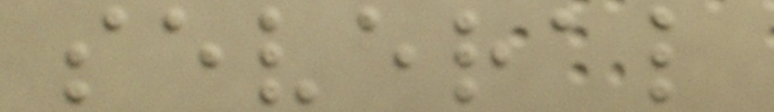several
